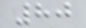80
